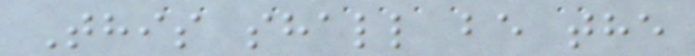This shall be the
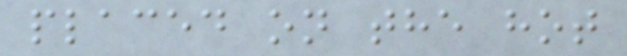placed on the hot
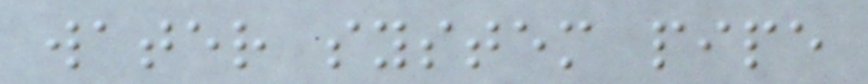water system pipe
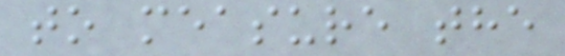to measure the
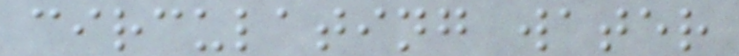circulating water
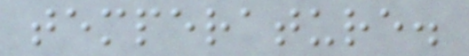temperature.
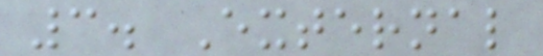3. External
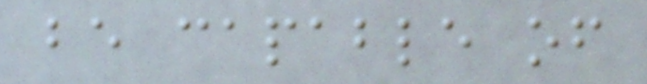be capable of
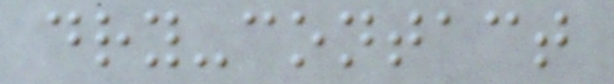dry-contact
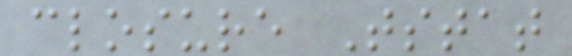closure Tstat
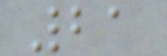21
